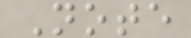Note
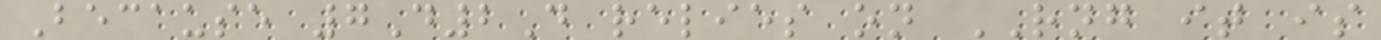Because 7D2D relies on RNG it is
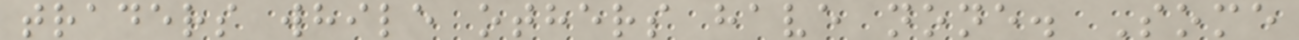traders while others have none. Some
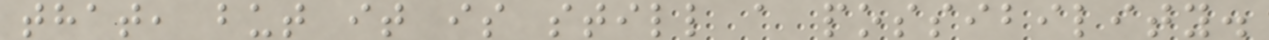that, but it is still a possibility.
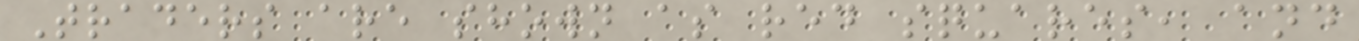Traders are shown as red squares, and
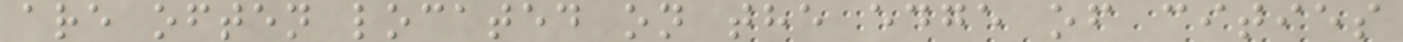are often located on the edge of cities
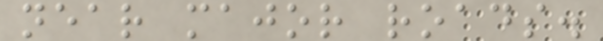near major roads.
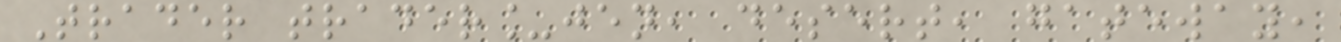Trader trader_jen, desert, gateway,
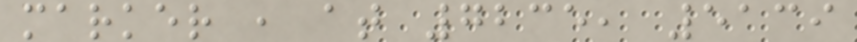marker , at 7235, 5139
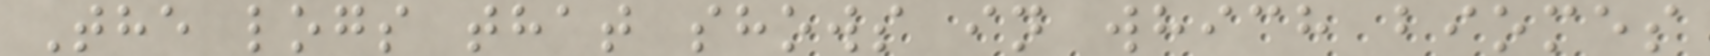The logs that shows in which biomes
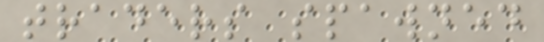traders spawned
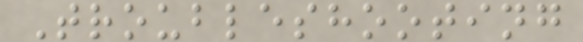Troubleshooting
